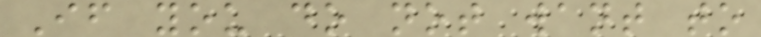If you do not want to
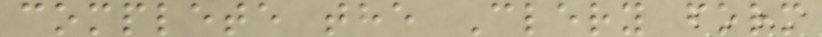complete the Clery form
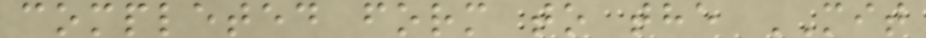completed form to the MIT
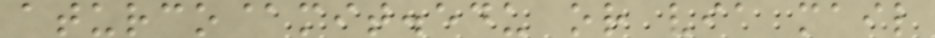aturco@mit.edu or via mail
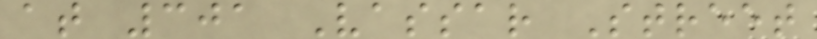at 301 Vassar Street
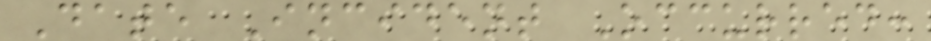Date Incident Occurred:
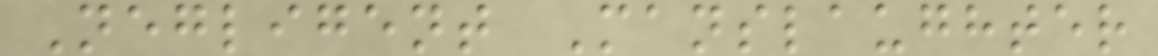Negligent Manslaughter
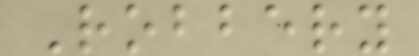Robbery
